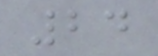24
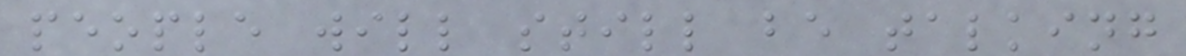people will still be talking
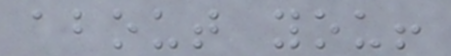about you!
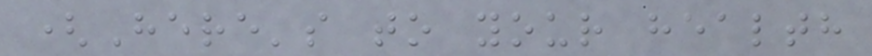(Here's to your health
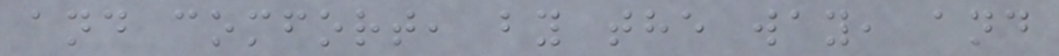and comfort, by the way, and
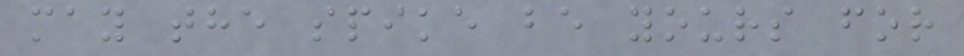may the spike be yours for
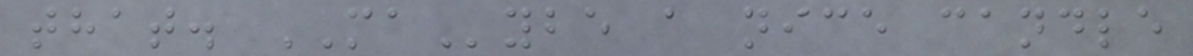that. MAybe a nice candle
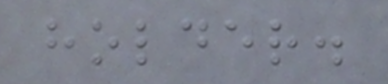holder.
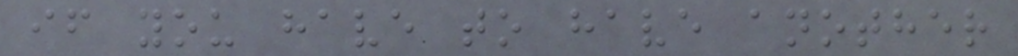if you have to have another
